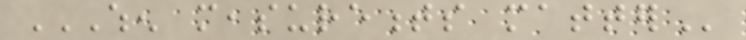WHEN MEASUREMENTS MATTER
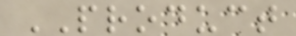PRODUCT
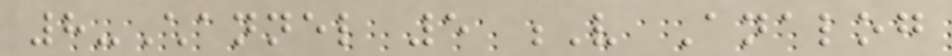8-Channel 5 V Analog
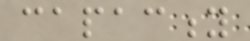capacity
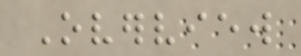Overview
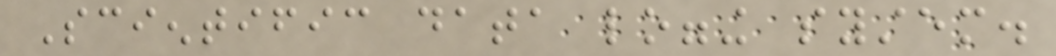Scientific data logging system.
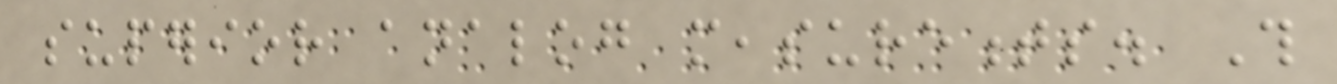superior analog measurements. This
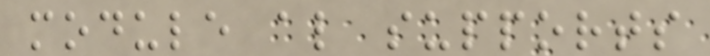module also supports
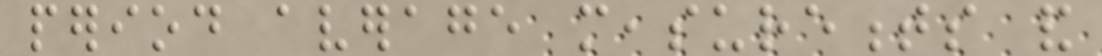period average measurements and
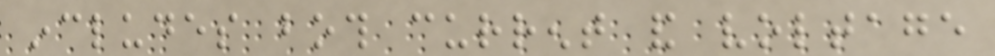includes both current and voltage
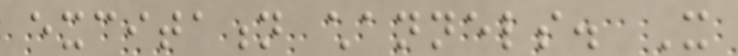excitation channels. It
